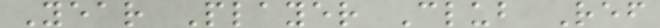Year Player Club Ref
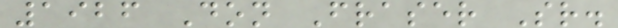1926 Don Fraser Sr.
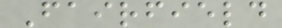Fairfield
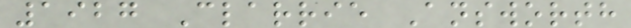1927 Clarrie Answorth
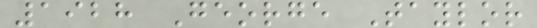1928 George Taylor
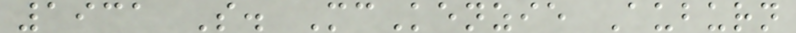1931 S. McKenzie Auburn
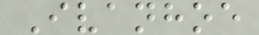Ivanhoe
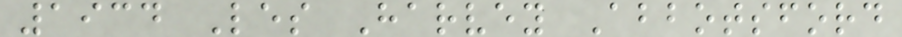1934 Les Harvey Abbotsford
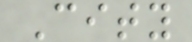City
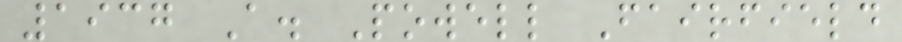1937 A. Powell Fairfield
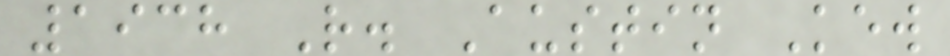1938 R. Austin Kew
